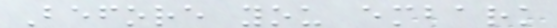Before you embark
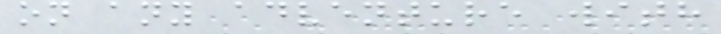on any adventure with
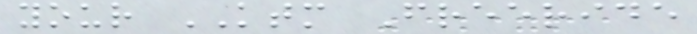your KTM Freeride
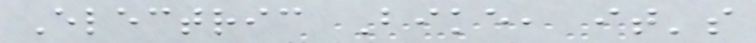Electric Bike, it's
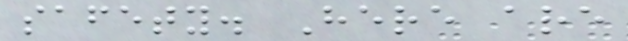safety. Here are
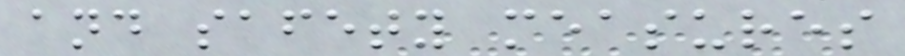and safety measures
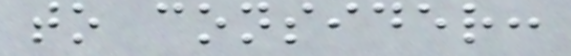to consider:
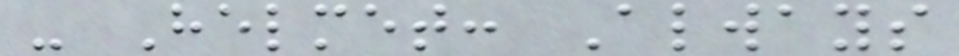- Helmet: Always
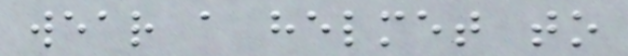wear a helmet to
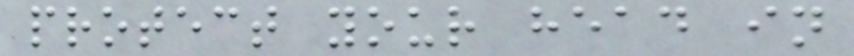protect your head in
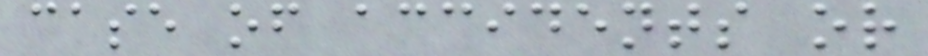case of accidents or
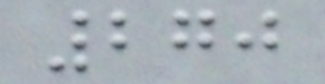270
